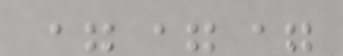===
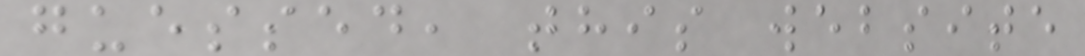guessed, this website
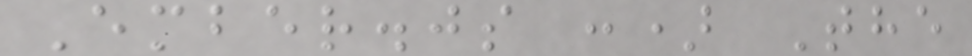Ember.js :) The
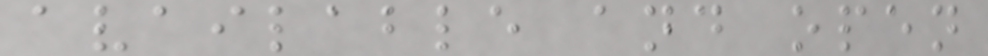available and open
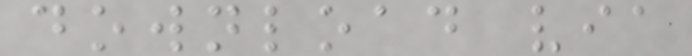download via
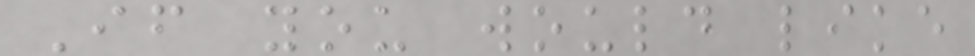If you would like
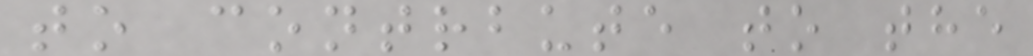to contrbute to the
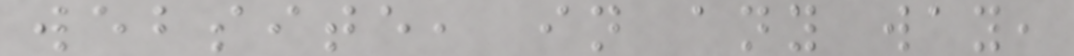website, in any way,
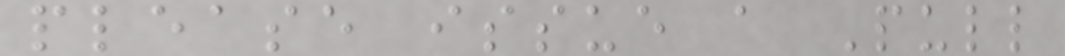please issue a Pull
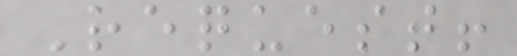Request!
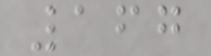167
